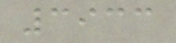3933
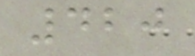420
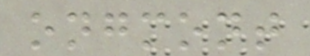ongmont
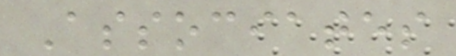Associates
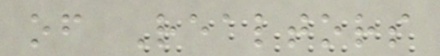of Realtors
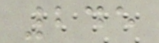245
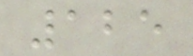125
